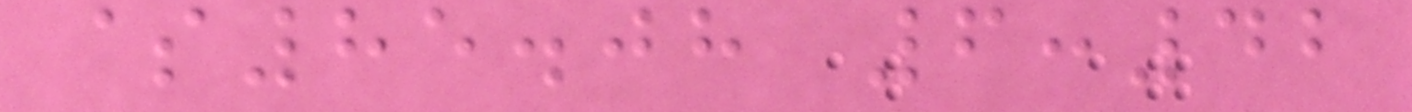$85.08 6:42
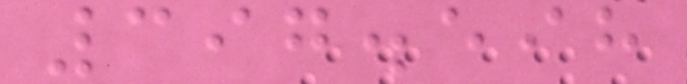397.598
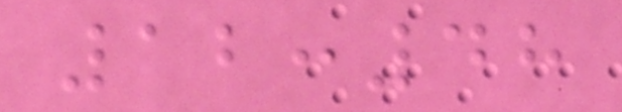12:48
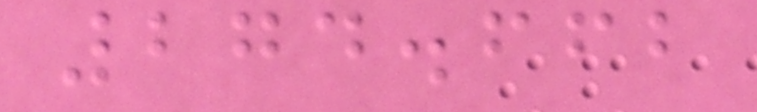274.662
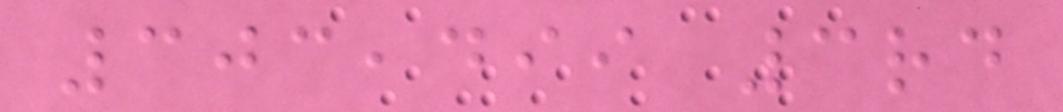303,499 3rd
